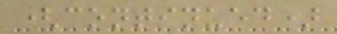(continued)
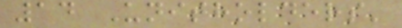14 Unitholders'
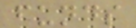funds
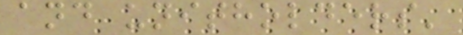and unitholders'
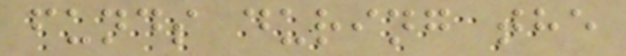funds during the
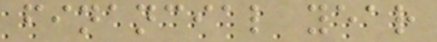financial year
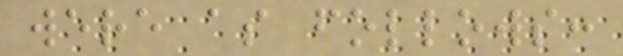were as follows:
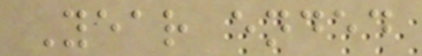Year ended
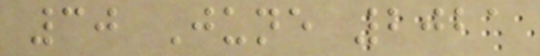30 June 2021
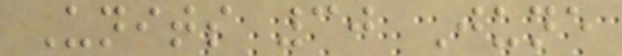Units 30 June
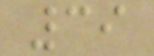39
